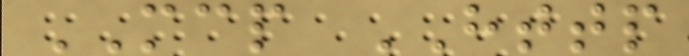MCP HTTP
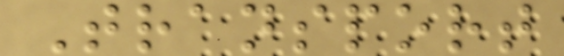Transport
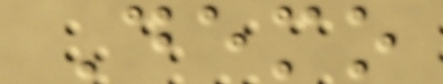Demo
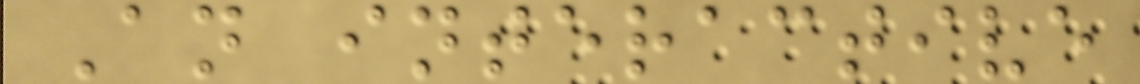An interactive
